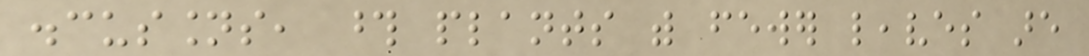discussions, those plants with fewer leaves are
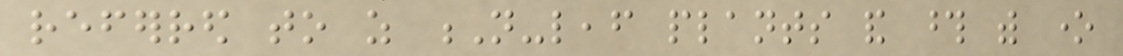referred to as N-leaf plants and those with one
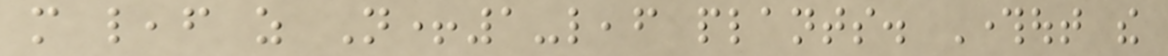more leaf as N+1-leaf plants. Throughout the
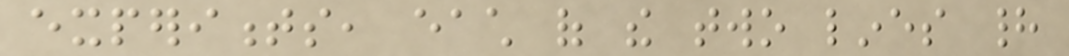experiments, each of the two lines had
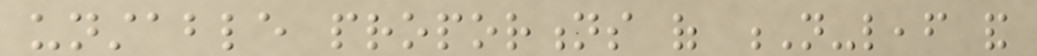unstable proportions of N-leaf and
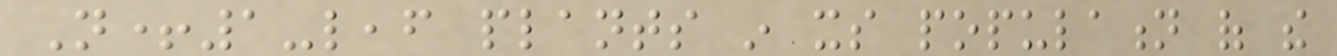N+1-leaf plants in its population of the
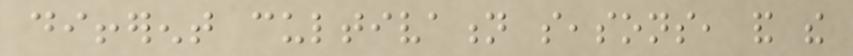different cultivation seasons, and the
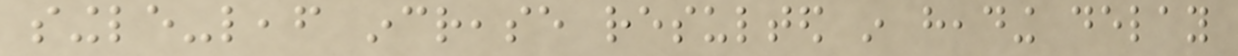single-leaf increase resulted in heading delay
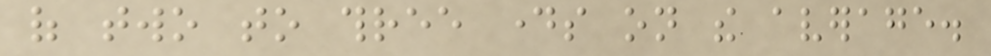of two to three days on the average.
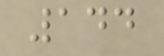144
